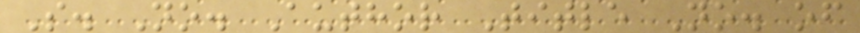S. No. Author Title No. of
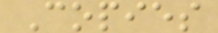Copies
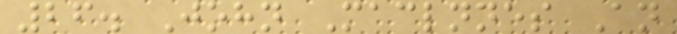26. John Maclnnes An
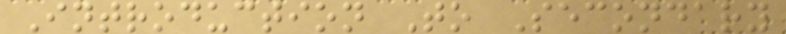Introduction To Secondary
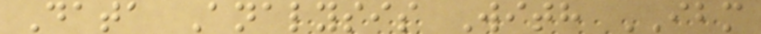Data Analysis With IBM
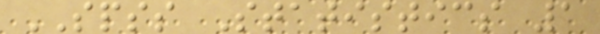SPSS Statistics 1
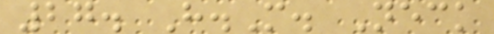27. H.M. Neck
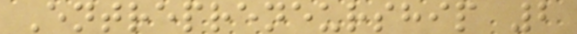Entrepreneurship 2
